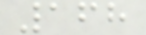168
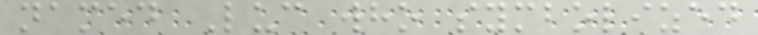named Luc who symbolized
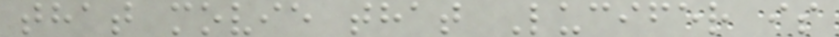that movie that Lucifer is
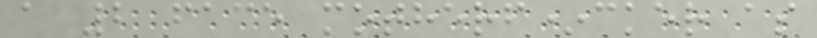a 2 face motherf*cker as
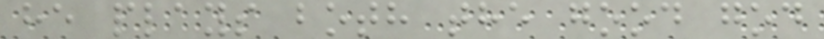he plays both the good god
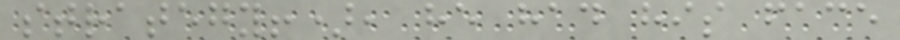strategy!), he had his face
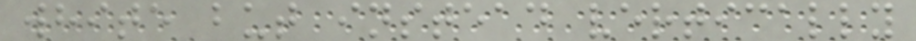white but instead vertically
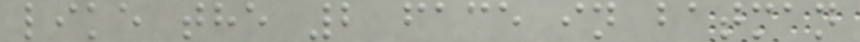like the 2 face in batman
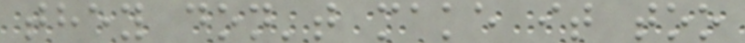they don't make it too
